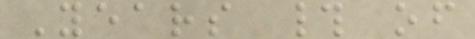Years # of
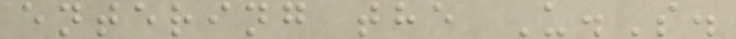entering the U.S.
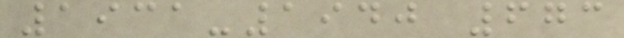1931-1940 673
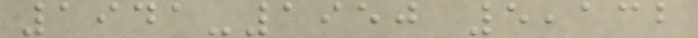1941-1950 5,132
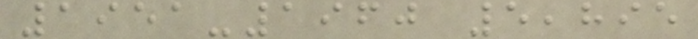1951-1960 5,895
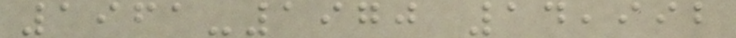1961-1970 14,992
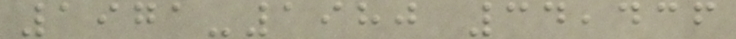1971-1980 34,436
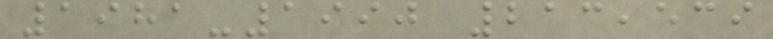1981-1990 213,539
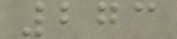273
